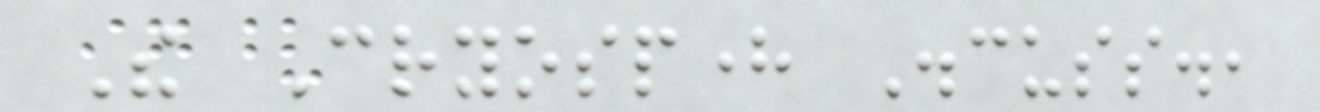The Cryosphere Discuss.,
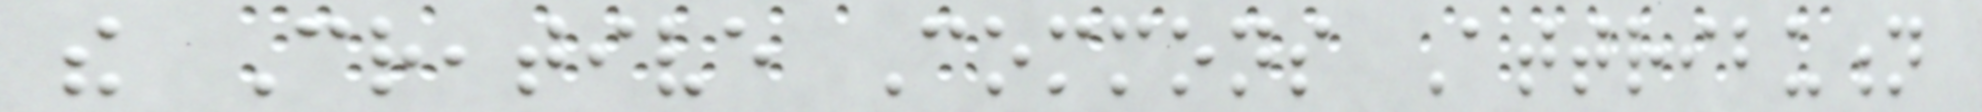the Creative Commons Attribution
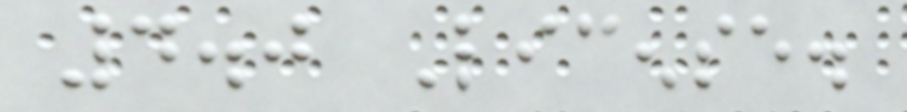4.0 License.
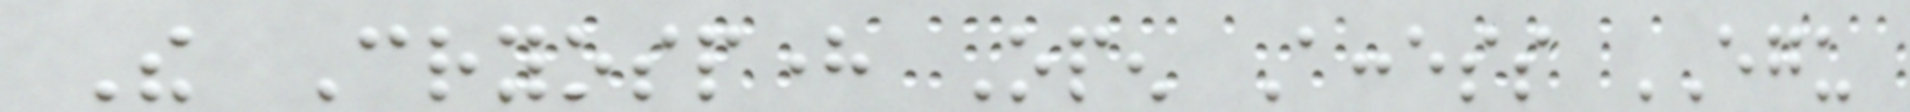The Cryosphere Open Access EGU
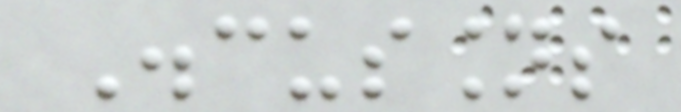Discussions
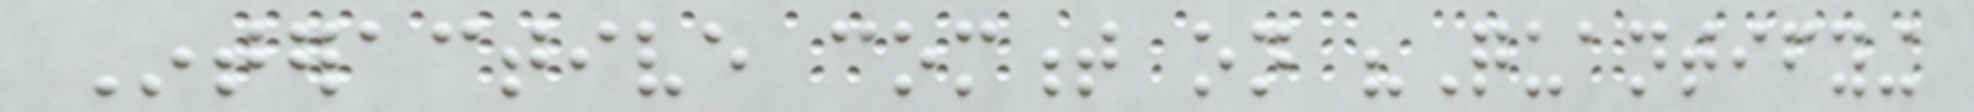Interactive comment on "Quantifying
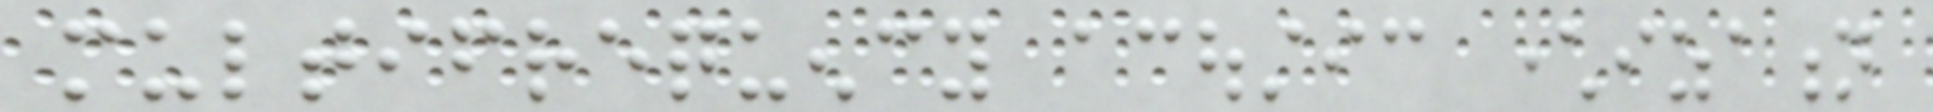multifrequency acoustic characterization
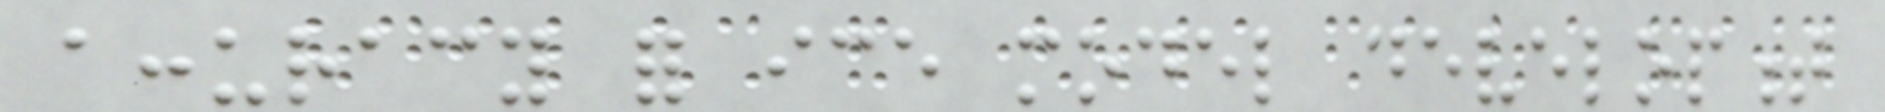accuracy for ice model development
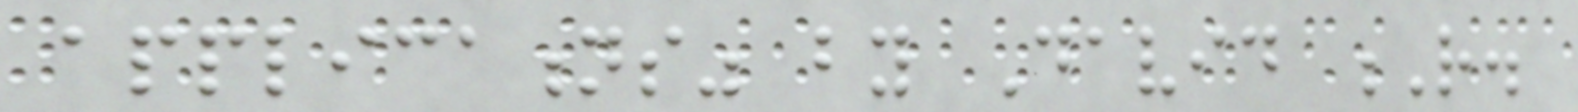applications" by David R.
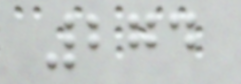274
